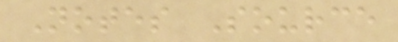Notes Source
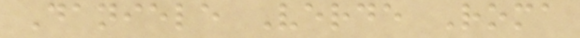Daniele Verde Roma
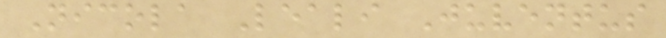Nicola Leali Juventus
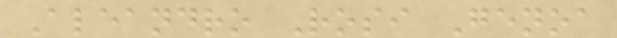Aleandro Rosi Genoa
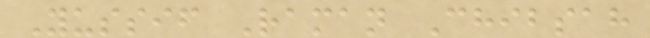Yussif Raman Chibsah
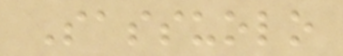Sassuolo
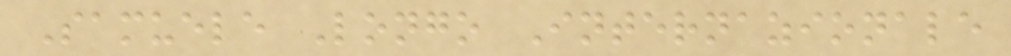Samuele Longo Internazionale
